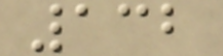132
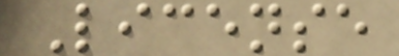License
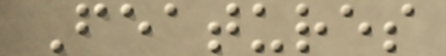Features
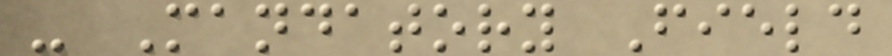- Mandatory Field
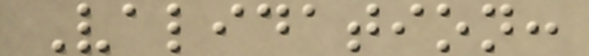Validation:
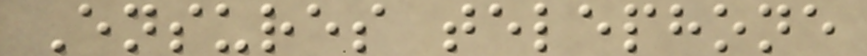Ensures telephone
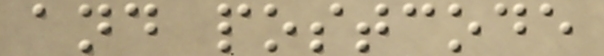and postcode
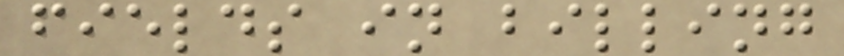fields in billing
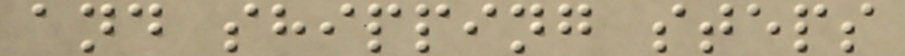and shipping steps
